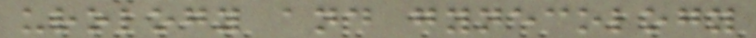urology and gynecology
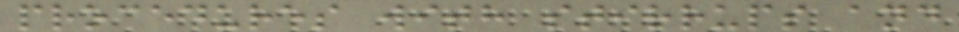procedures with stirrups and
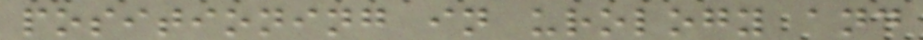positioning in urology and
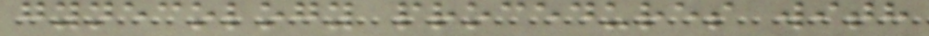gynecology procedures with
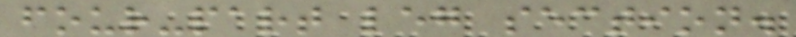four-part leg section.
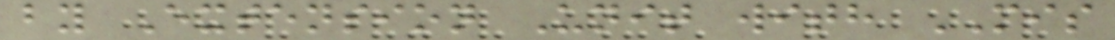by Extension Unit with MIS
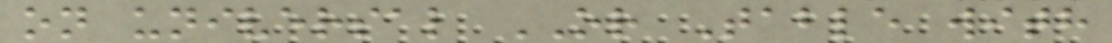on universal OR Table with
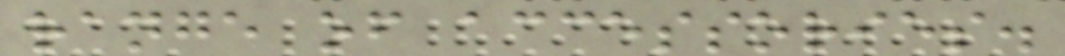range of accessories.
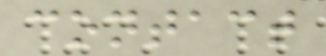contact
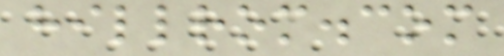hillrom.com
